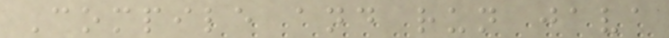Compile and run java
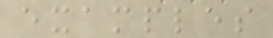examples
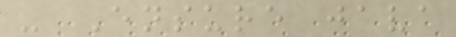- Ensure java
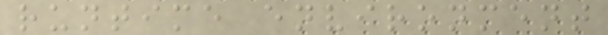runtime environment
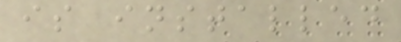is installed
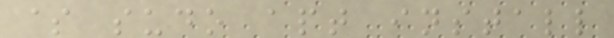$ sudo apt install
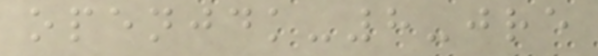openjdk-8-jre
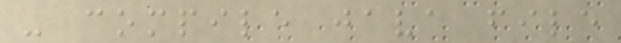- compile java file
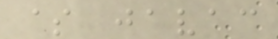$ javac
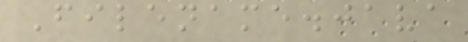Filename.java
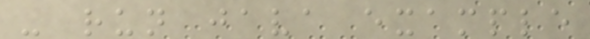- run java example
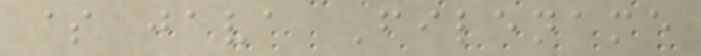$ java Filename
